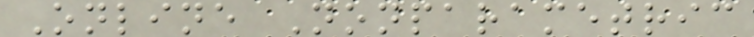Online Nonparametric
